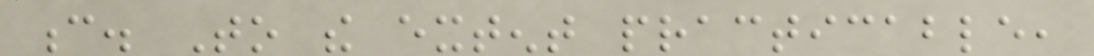c. To the extent practicable,
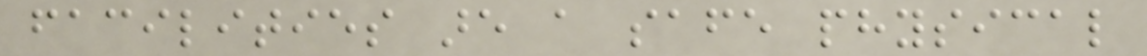facilities are a safe physical
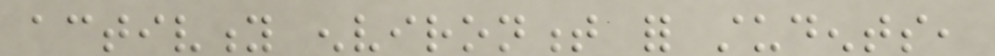activity environment for students,
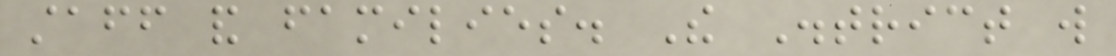staff and families. The District will
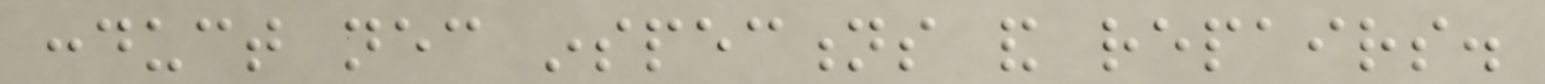conduct necessary inspections and repairs.
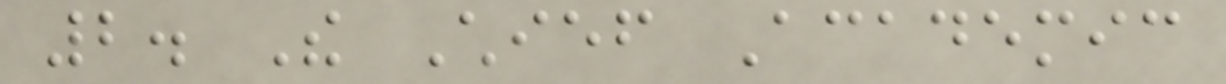2. The Chief Academic
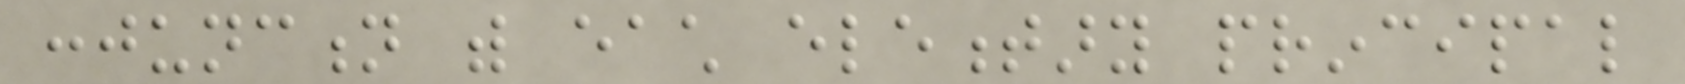conjunction with each elementary principal
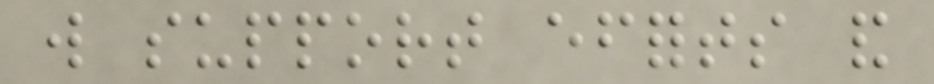will support efforts and
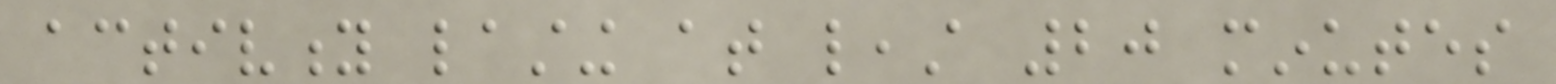activity lasting at least 20 minutes
